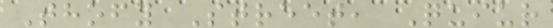Thofy Street, Quiur
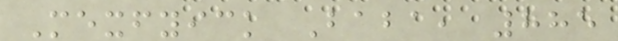Mexfyick Baba, 885
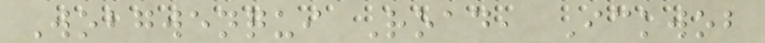Wobgwenqui Road, Ickwob
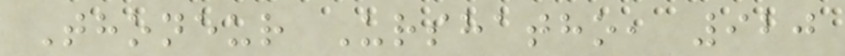Thoneur Urshatho, 920
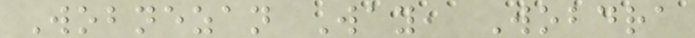Wobnezan Way, Wobdra
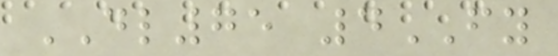DL75 4FY
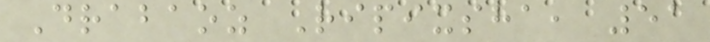Drabaoz Ripixsha, 51
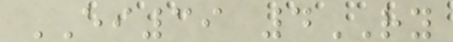EI39 4RY
